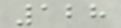128
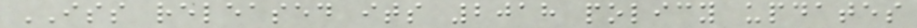ISS released its 2018 policy updates
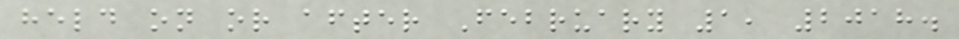held on or after February 1, 2018.
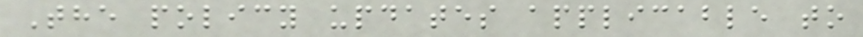The policy updates applicable to
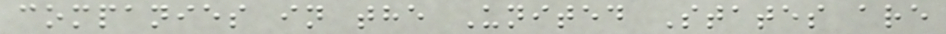companies in the United States are
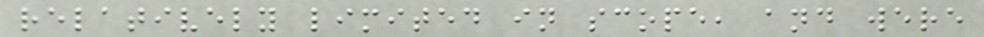relatively limited in scope, and were
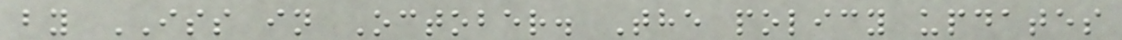by ISS in October. The policy updates
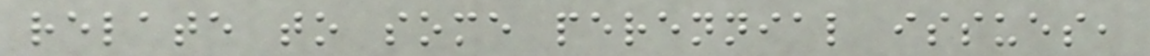relate to some perennial issues,
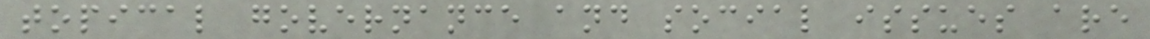topical governance and social issues are
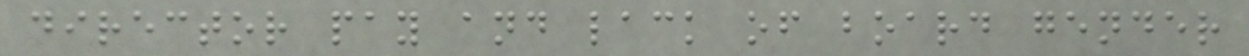director pay and lack of board gender
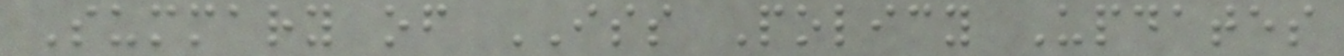Summary of ISS Policy Updates
